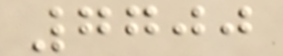7700
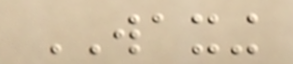WAXING
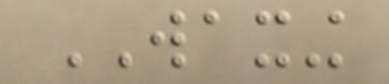WAXING
